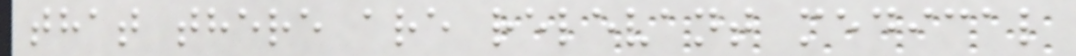that there are relevant medical
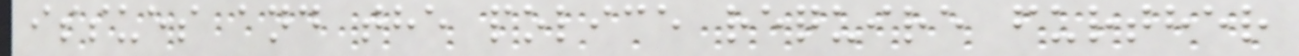issues and the police require further
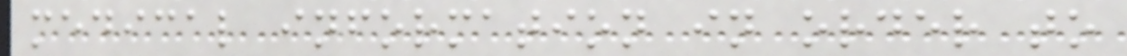medical information in order to
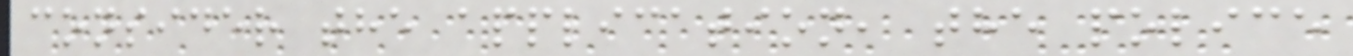consider the application, the police
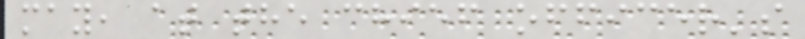may, at the chief officer's
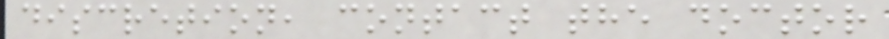discretion, contact the doctor
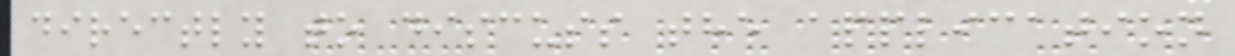directly to discuss the application
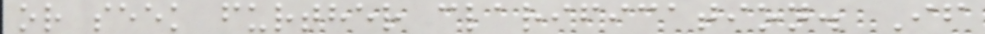or seek further clarification. If
